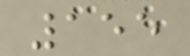155
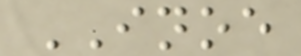INOE
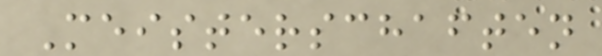Meisterschaften
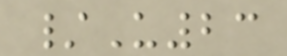/U23
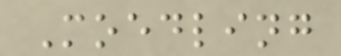Moedling
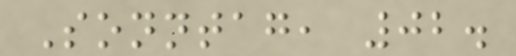Sonntag, 02.
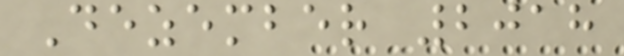Dezember 2018
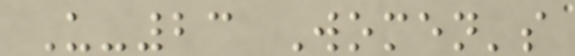U-23 Women's
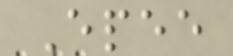Epee
